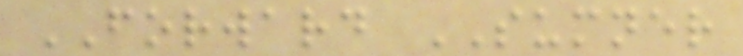FORWARD SUMNER
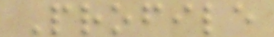Profile
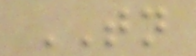TN
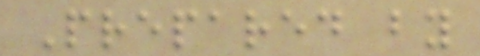Prepared by
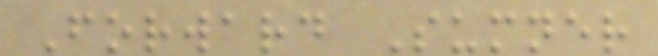Forward Sumner
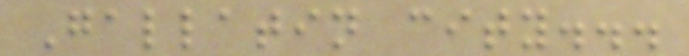Gallatin city...
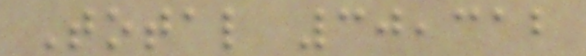Total 30,312
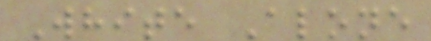White Alone
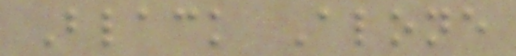Black Alone
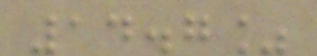14.7%
